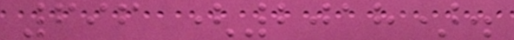696 (2018).
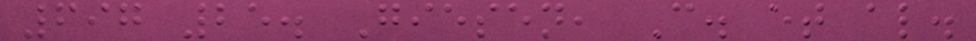697 25. Giesen, C. et al.
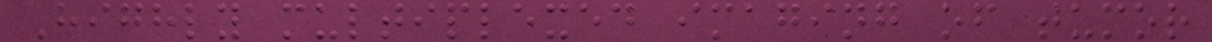Highly multiplexed imaging of tumor
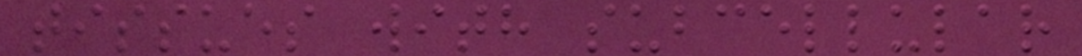tissues with subcellular
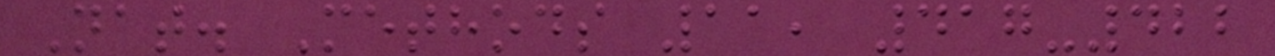Nat. Methods 11, 417-422
